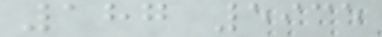187 5935
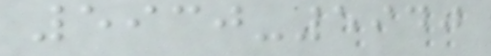5930-5940
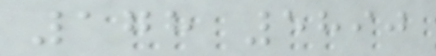178 5890
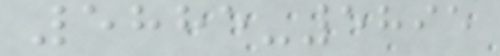5885-5895
